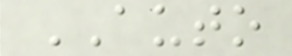AUTO
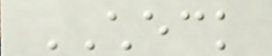CHECK
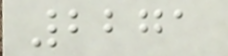2271
